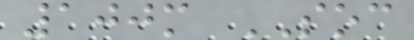100m SOC
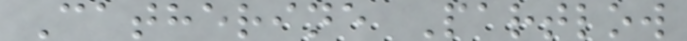Catherine Partlow
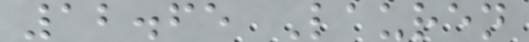12.65 Lauren
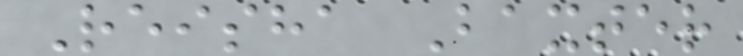Reisha Baxter
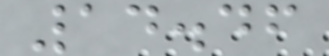14.46
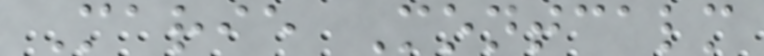Marie Montcalm
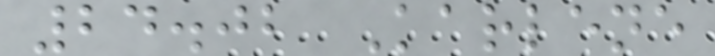24.02 Karlene
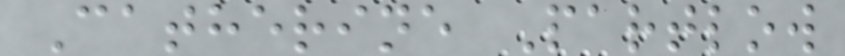Catherine Partlow
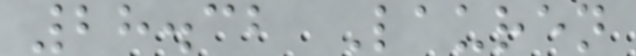28.32 Lauren
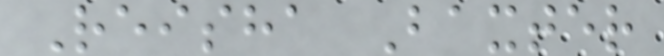Reisha Baxter
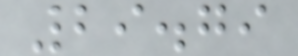29.79
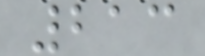213
